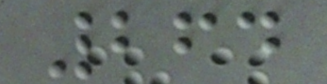264
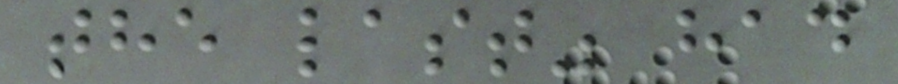the last" had
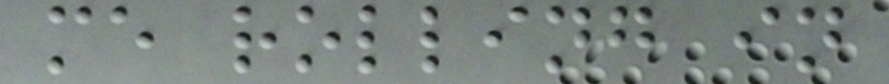me rolling in
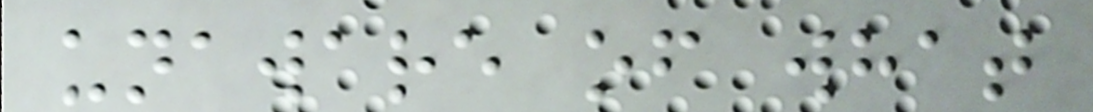unaware of what
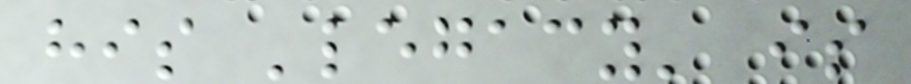his 'legacy' is
